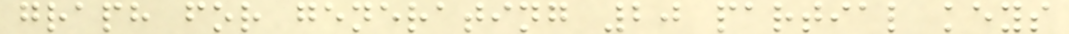graph for generating 20 partial keys
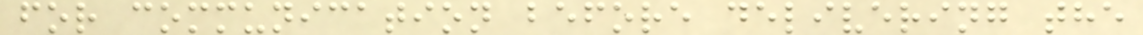for communication before delivering the
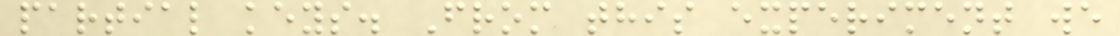partial keys. From this experiment we
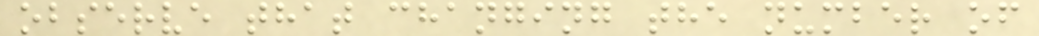observe that changing the number of
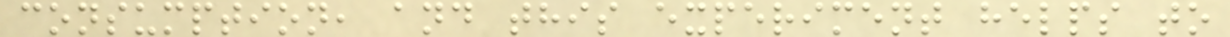consumption, and this experiment helps to
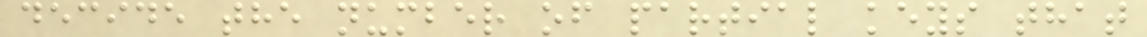decide the number of partial keys that
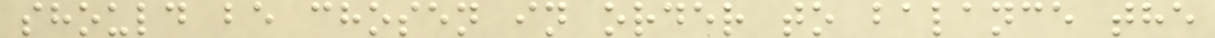should be chosen in order to balance the
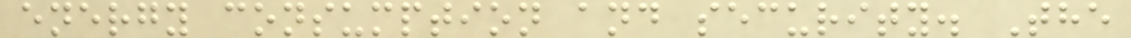energy consumption and security. The
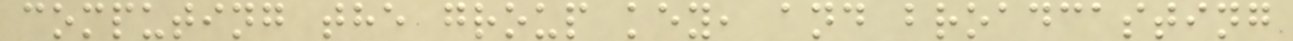computing the group key, and broadcasting
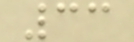33
